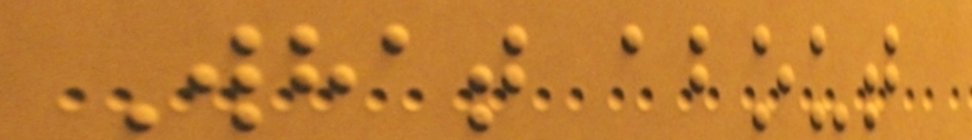What about
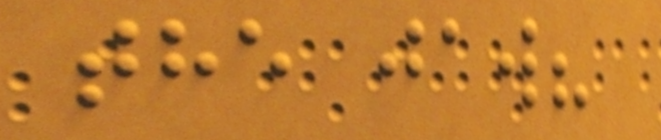the jaw?
